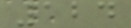124
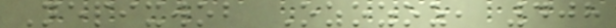Nepixwob Ozozoz, 408
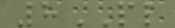8PL
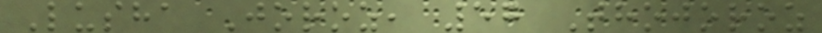Lusha Joroz, 57 Thojoroz
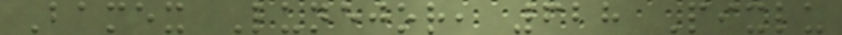Bamex Lunejor, 628 Pixlu
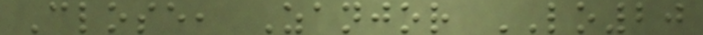Close, Zanjor LO20
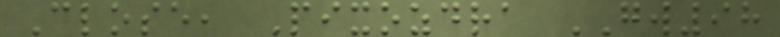Close, Pixozdra GW98
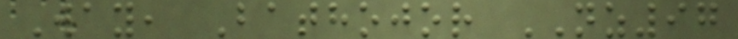Way, Bathojor NZ97
